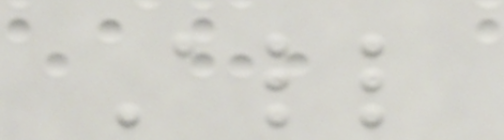All
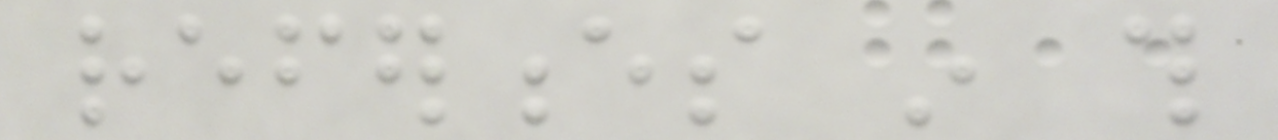references in this
